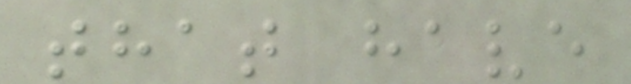that have
